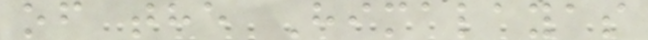of the Himalayas
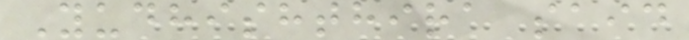Yudhishthira said
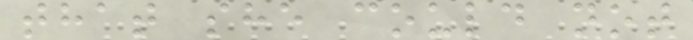that she could not
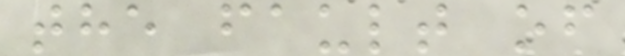the fault of
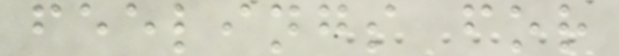feelings for
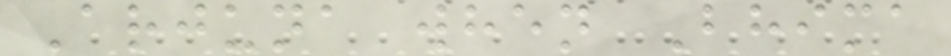Arjuna when Bhima
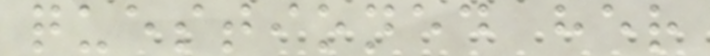questioned her
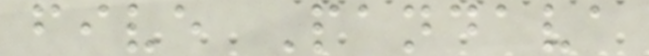five Pandava
